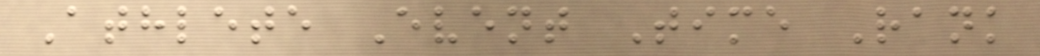Athlete Event Time Rank
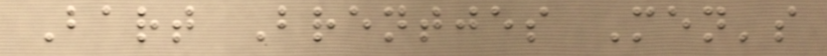Bart Brentjes Men's
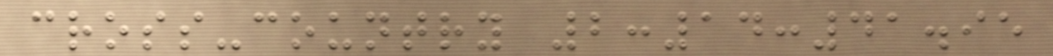cross-country 2:14:41.95
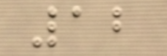12
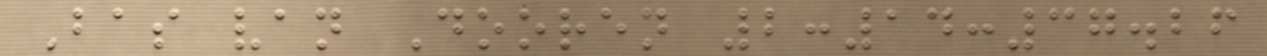Bas van Dooren 2:14:37.26
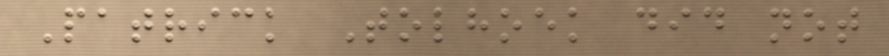Patrick Tolhoek did not
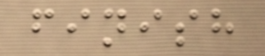finish
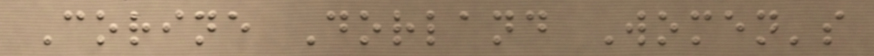Corine Dorland Women's
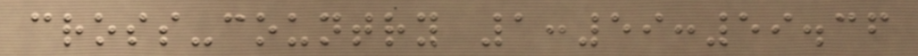cross-country 1:59:59.36
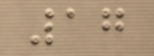17
